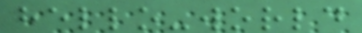hello-world
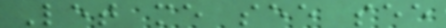Let me see see
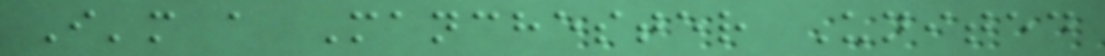I'm a Manchester United
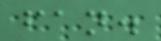fan.
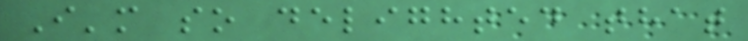I'm so delighted that
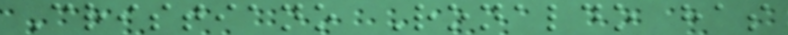Cristiano Ronaldo has
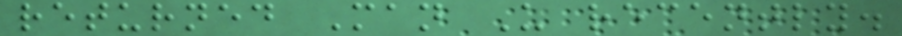returned Man U recently.
